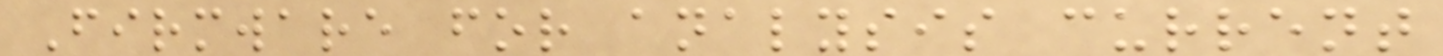Firmware for analysis current
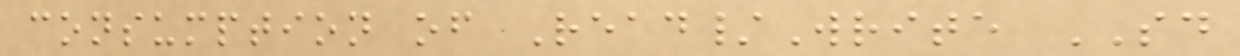consumption of Read/Write SD
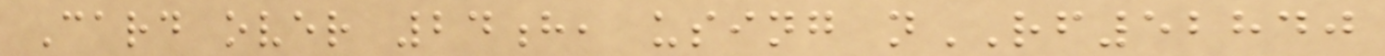Card over 24h, using nRF52840
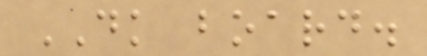DK board.
